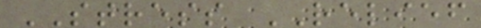STRESS RELIEF
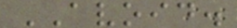AVOID.
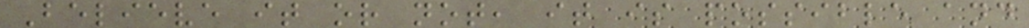Believe it or not, it is possible and
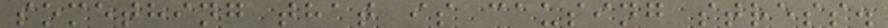something that is causing stress.
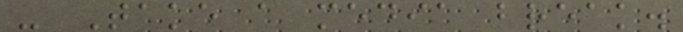- Take a media break.
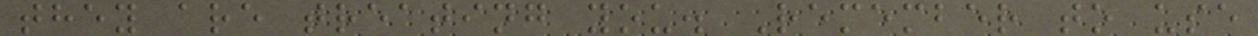they are treating you. Remember to use
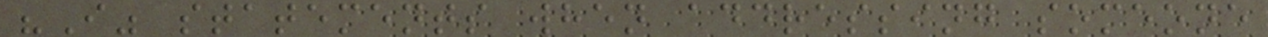"I" statements when addressing someone
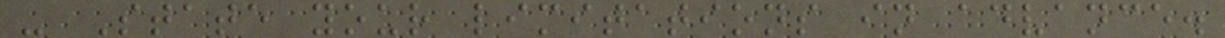- State your limitations in advance.
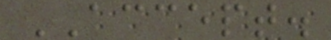ACCEPT.
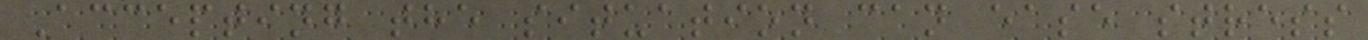Accepting the situation can ease stress
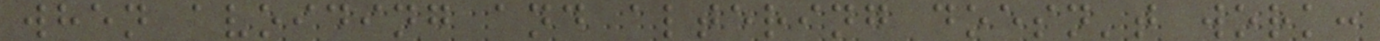when avoiding and altering doesn't work:
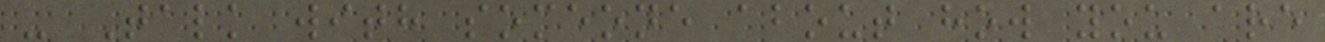- Talk with someone about how you are
